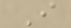I
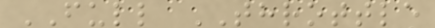FULL THROTTLE
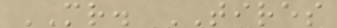MR. TIRES
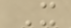X
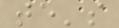te's
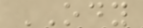ODY
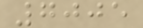7005
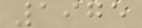1975
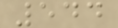544
